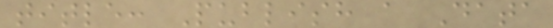title: Publish a Data
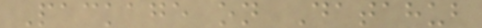Package on Datahub
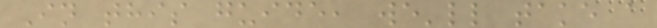In this guide, we'll take a
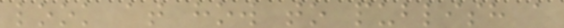look at how to publish a
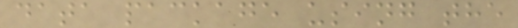data package using the
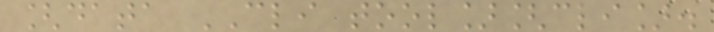[data CLI tool][cli].
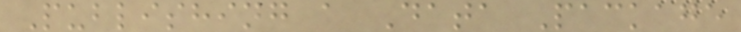Publishing a Data Package
